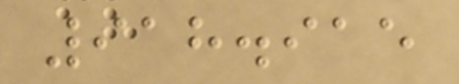918.915
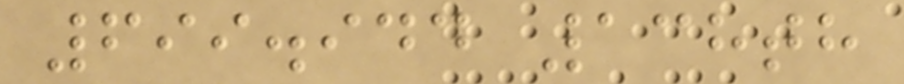699.944 138th
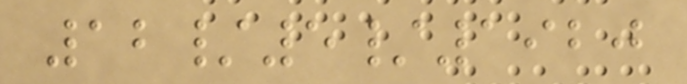12/5/1920
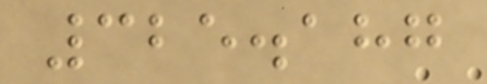325.187
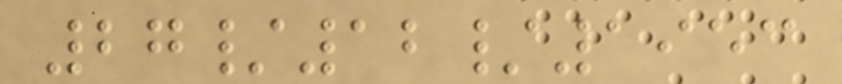27/12/1953
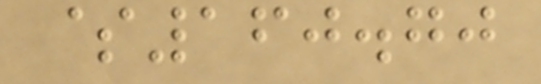$160.70
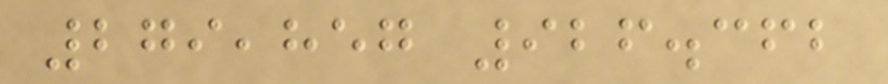279,857 926.362
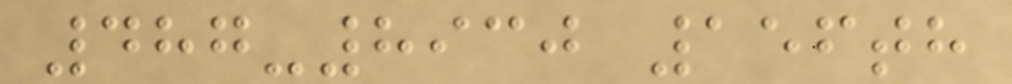487-8930 156th
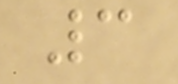3
